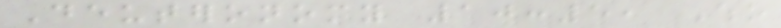Deuteronomy 10:5, Who
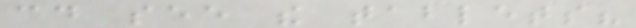could see the tablets?
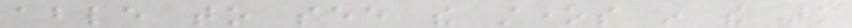able to see the stones in the ark
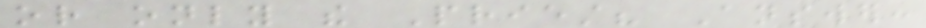or only the Priest? Answer:
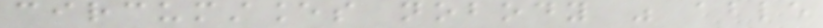circumstances nobody was able
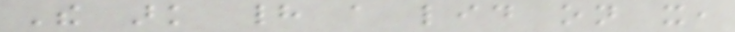The ark had a lid on it,
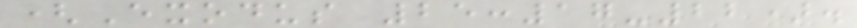(Exodus 25:17-22).
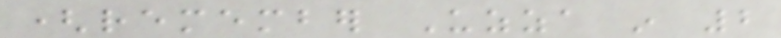(remember Uzza in 2
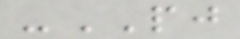-PJ
